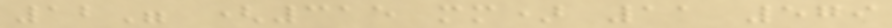12" (315 mm) 11 579
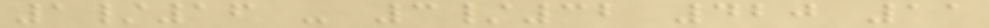1/16 - 3/32 420 11
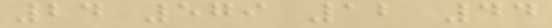24 579 12 44
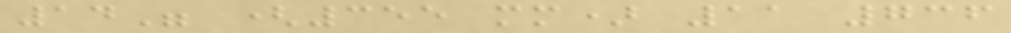14" (355 mm) 11 736
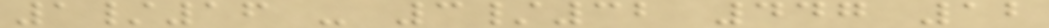1/16 - 3/32 447 12
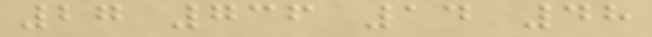27 736 14 48
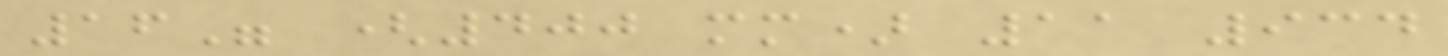16" (400 mm) 11 934
